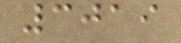3019
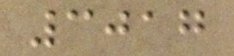3017
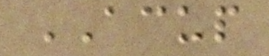ACUP
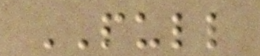PULL
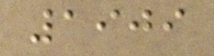1909
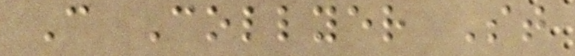C Collyer St
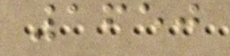1650
